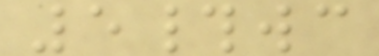5#wc
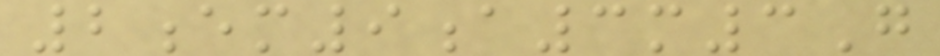2em9a3m3G
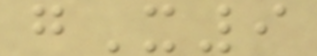gX9
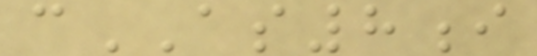cAS8i
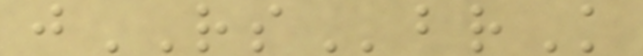jRSbrK
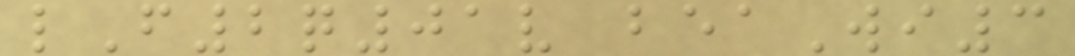lF2q01v beaWi3
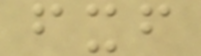fxf
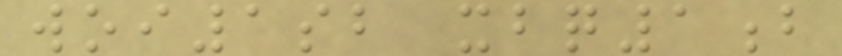woi1sb xbq1b
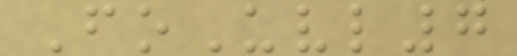FoUvl7
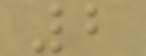2
